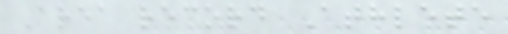Area record Athlete
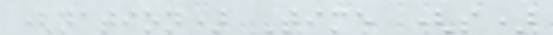(nation) Time (s)
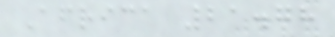Africa 21.78
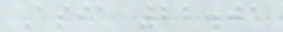Asia 22.01
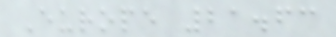Europe 21.63
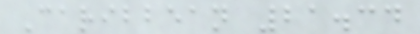Caribbean 21.34
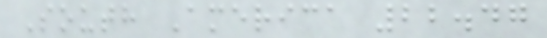South America 22.47
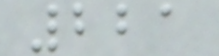221
